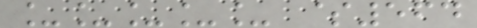_____ $564
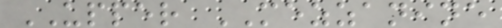UPPER MEZZANINE
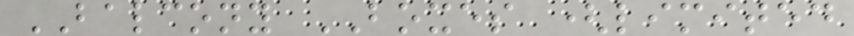BALCONY BOXES (limited
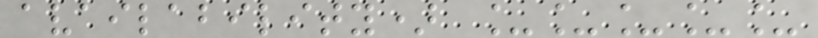availability) _____
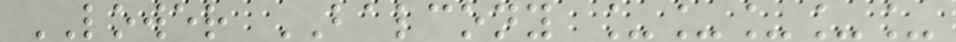LOWER BALCONY _____
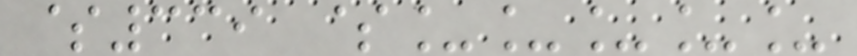$339 $_____
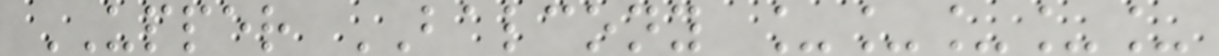UPPER BALCONY _____
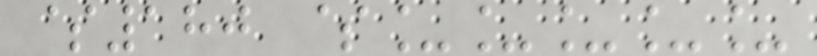$180 $_____
